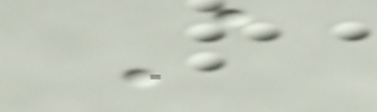A
